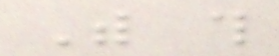With this
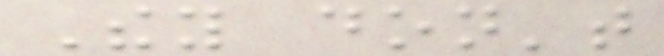They don't
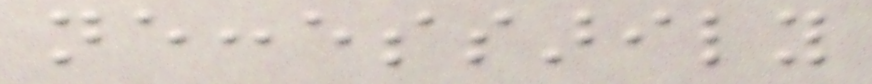neccessarily
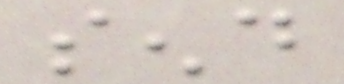send
